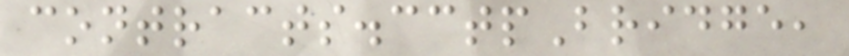contracts.cctpBridge,
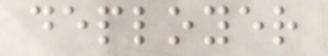deployer
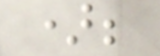);
